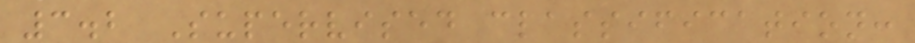3.2 Supervised classification:
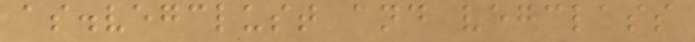as.vegclust and vegclass
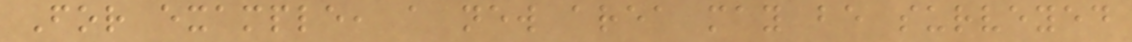For example, a new area may be surveyed
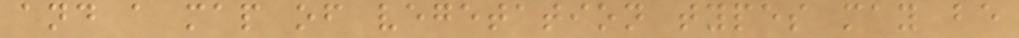and a map of vegetation types may be
